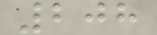208
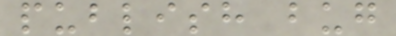publish bug
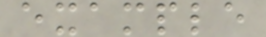example
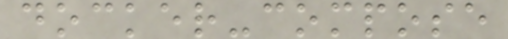docker-compose
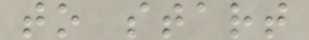to start
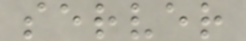server
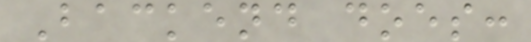Backend does:
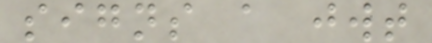signs a jwt
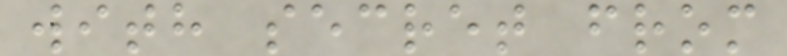with secret from
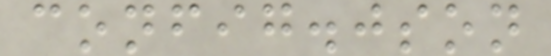config.json
